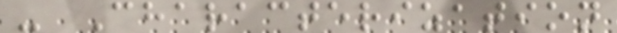- Characterization
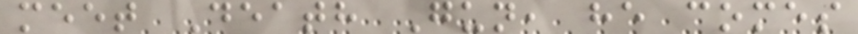meet Death Gun, he comes
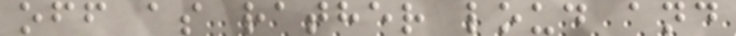off as rather loud and
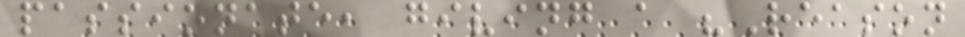passionate, giving a "Reason
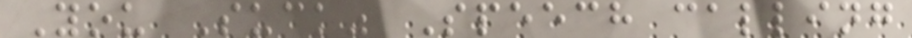You Suck" Speech calling
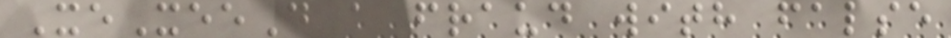XeXeeD a fraud with false
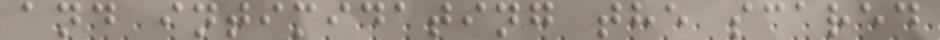and intimidating the scared
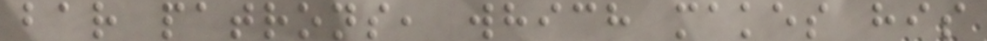bar patrons, which makes his
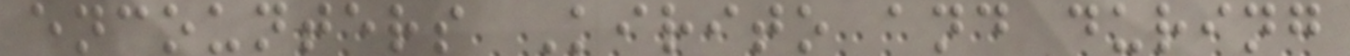encounters Kirito and during
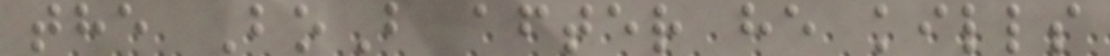the BoB after he kills
